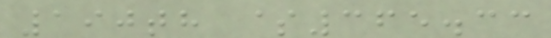190th $365.33
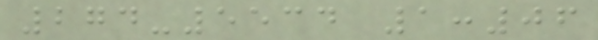274-5534 1:06
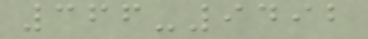366-9492
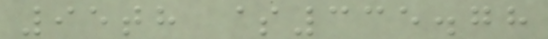95th $335.78
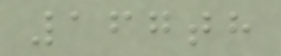167th
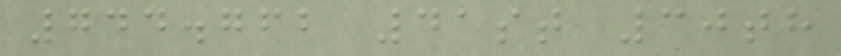744.762 41st 30th
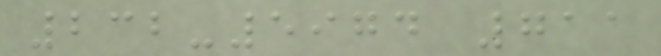232-5974 711
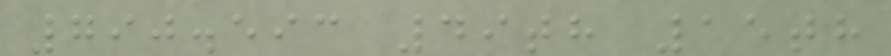790.593 49th 15th
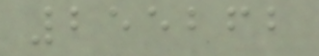255262
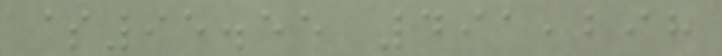$95.55 491,298
